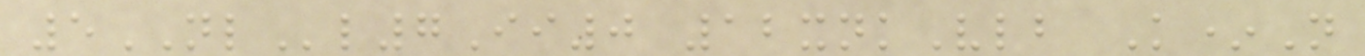5NLl7Ii0 12xnkVlb K*N
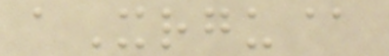aXrgu@
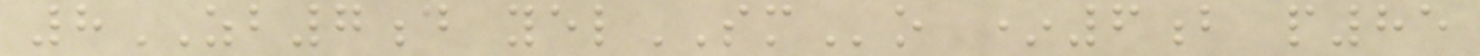8ZB7d yelSMo *6b p85
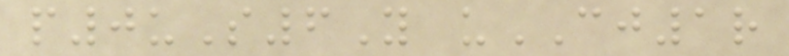p0uS6Y uCJ1r
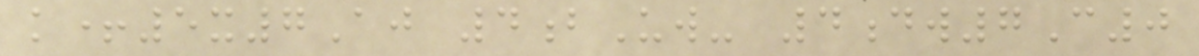k+5x7Aj 4bUw- 4dw7C0
